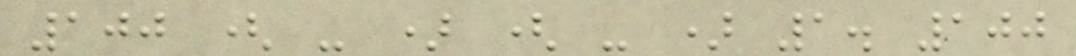100 ( - ) ( - ) 1. 100
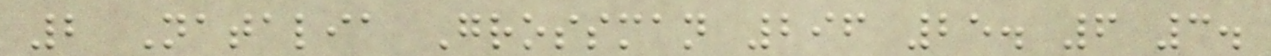2 Natalia Grossman 296 25. 6 3.
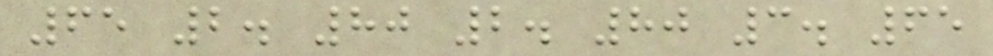65 2. 80 2. 80 3. 65
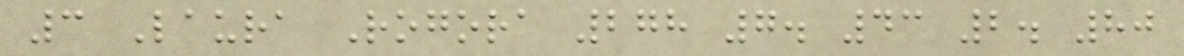3 Laura Rogora 278 7. 43 2. 80
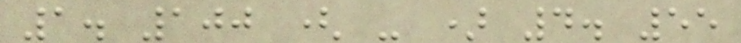1. 100 ( - ) 4. 55
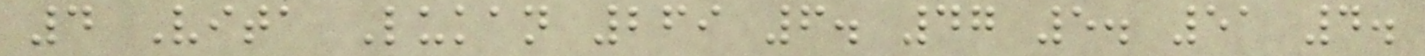4 Vita Lukan 269 6. 47 5. 51 4.
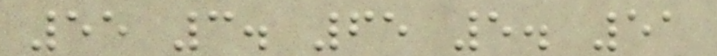55 3. 65 5. 51
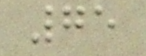75
